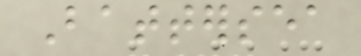Battersea
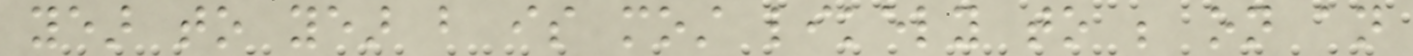year to year but is most likely to be on an
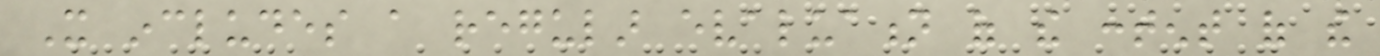It includes a regular evaluation of the content of the
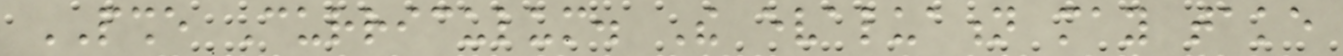PSHE Curriculum. The evaluation may take
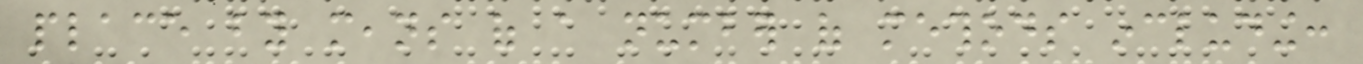place by means of a number of methods including:
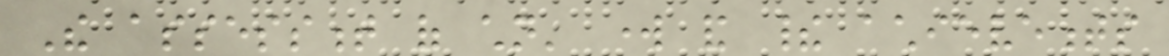The assessment of children' work and their achievements
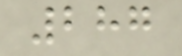287
